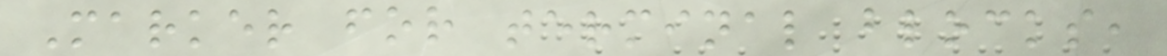Marker for terminal blocks,
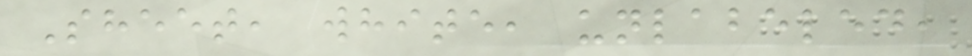Sheet, white, unlabeled,
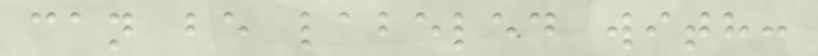can be labeled with:
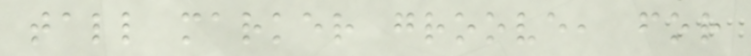tall marker groove, for
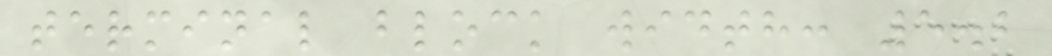terminal block width: 5.2
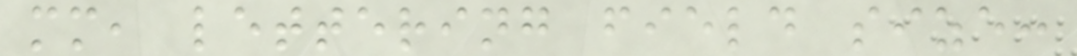mm, lettering field size:
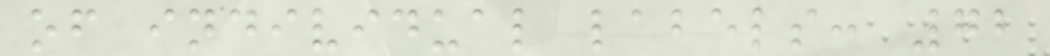of individual labels: 72
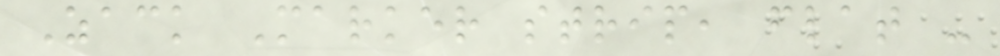Zack Marker strip, flat -
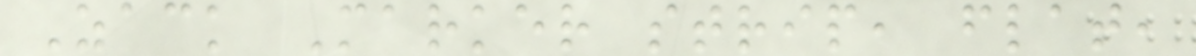Zack Marker strip, flat,
